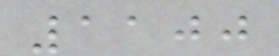1100
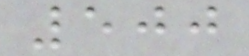500
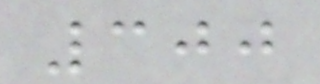300
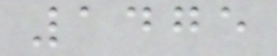1475
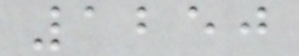1250
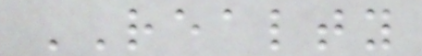REALTY
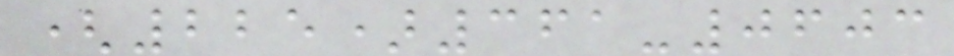(225)361-0603
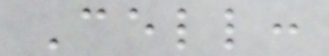Cell:
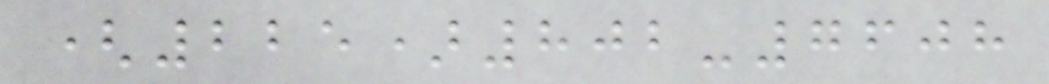(225)802-7608
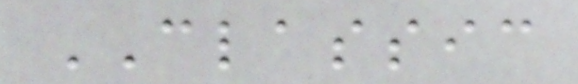CLASSIC
